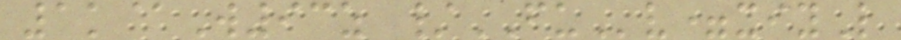1k@W93z /FUv=xiyL
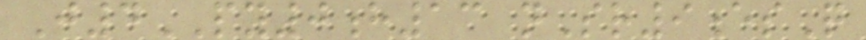J4PY0h13 nSr9esQ
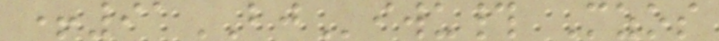+91BJiwu# Mzos
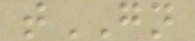tGN
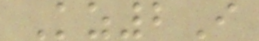Kz2I
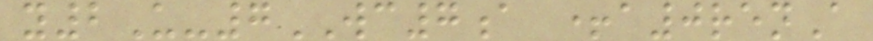y2U-7WC7a +a0renA
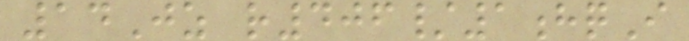14Jz r406/1hqI
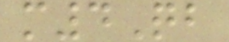m4Qb
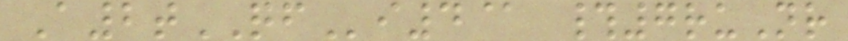A2tQFi4@ #7ruNr
